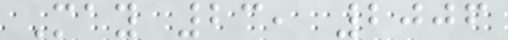May 23, 2006
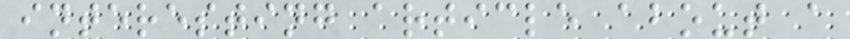interesting article about a
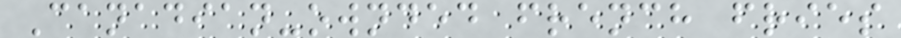Canadian-ownded french fries
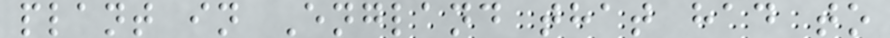plant in England that had to
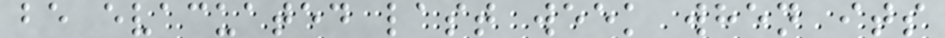be evacuated last week when its
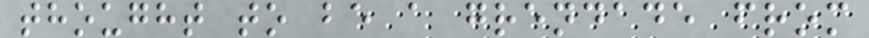thought to be a grendade from
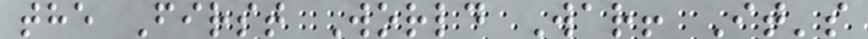the First World War! It's
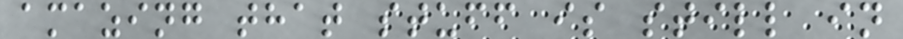amazing that stuff is still in
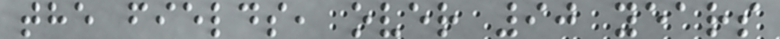the fields, over 90 years
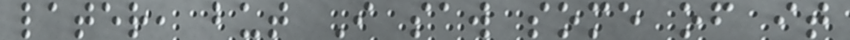later, but I saw some of it
